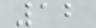12
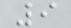9
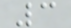3
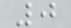0
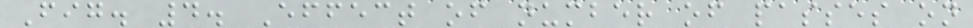Fig. 4. Effect of number of passes on
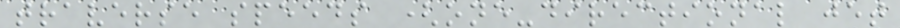traverse speeds (one-directional jet
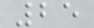25
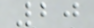20
